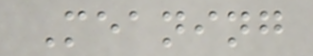Meaning
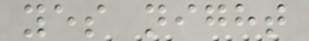yes night
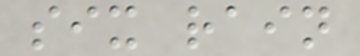six rain
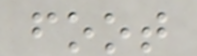foot
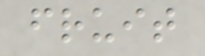fruit
